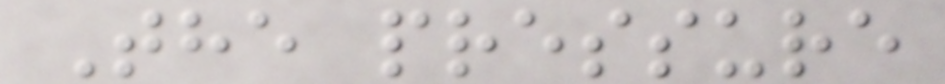The pressure
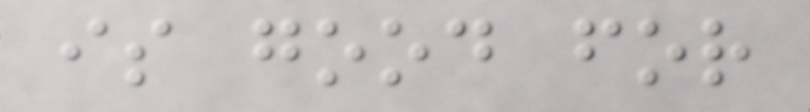is good for
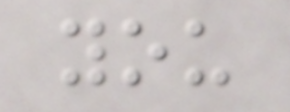you
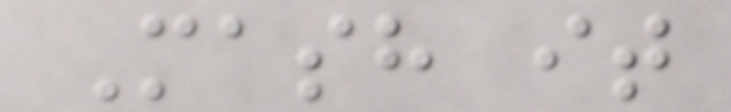Mash it
